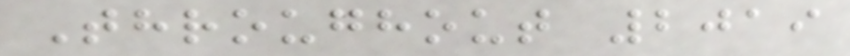Throughout 2019
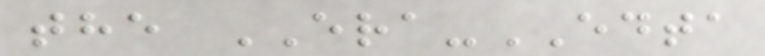the ERA-EDTA
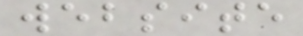website
